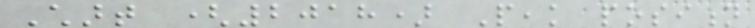Chart (2018) Peak position
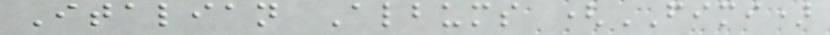Italian Albums (FIMI)
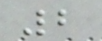2
